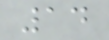14
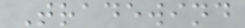Tradewind
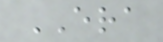ERA
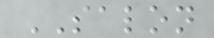SALON
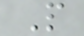P
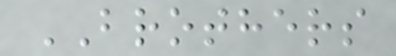BROTHERS
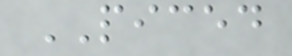PICED
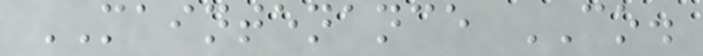MAINTENANCE CO.
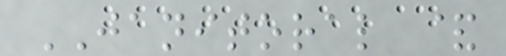JANITORAL &
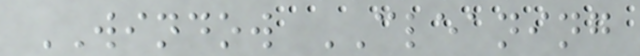WINDOW CLEANING
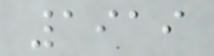1919
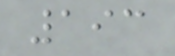193
